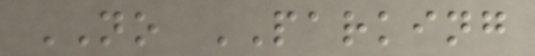NO PARKING
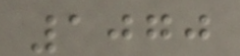1070
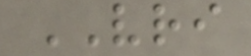VRI
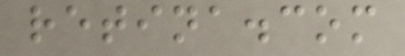retina.com
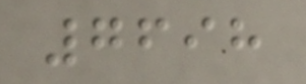7698
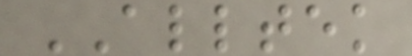ALLTEK
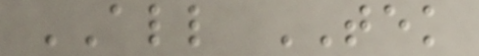ALL TEK
